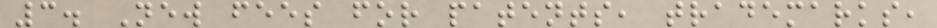3. New fees for patents, trademarks,
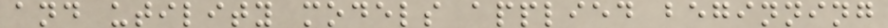and utility models applied beginning
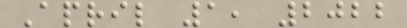April 1, 2022
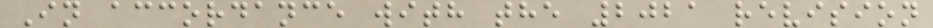In accordance with the 2021 revision
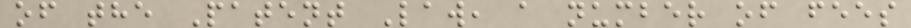of the Patent Law, a number of fees
